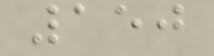150
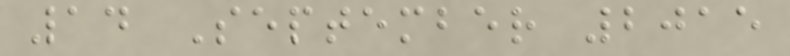14 September 2015
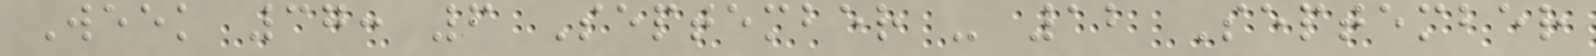Week 37: 6 September - 12 September
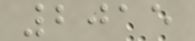2015
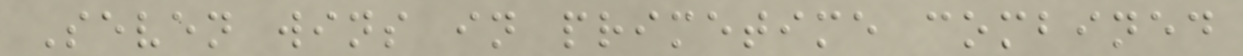Seven wins in primetime combined
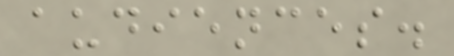audiences.
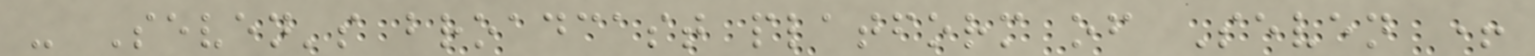- Seven's broadcast platform of Seven +
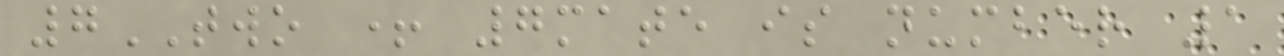7TWO + 7mate is number 1
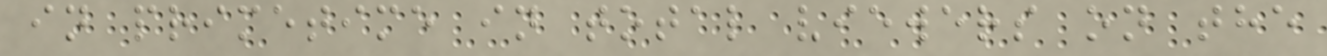in primetime in total viewers on the
